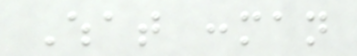What conman
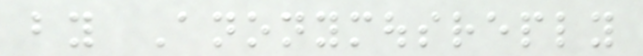by Anonymousreply
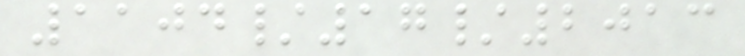1104/17/2013
